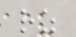rz
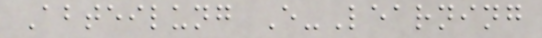Abteilung E-Learning
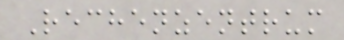Rechenzentrum
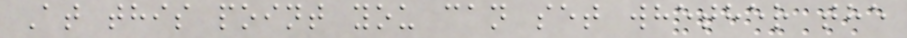At this point you can set whether the
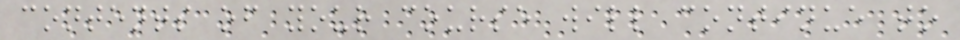contents of your course will continue to
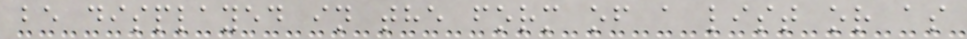be displayed in the form of a list or as
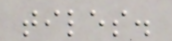tiles.
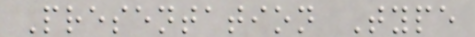Presentation Type
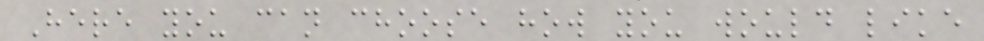Here you can choose how you would like
